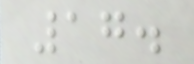17.
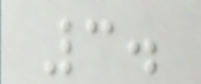3.
